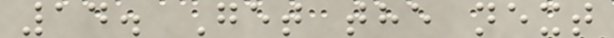14. Get the next
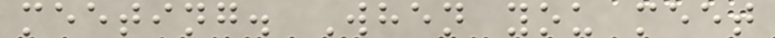meeting. When you meet
